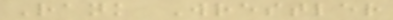Rank Wrestler
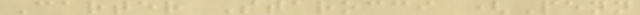Carter Starocci (Penn
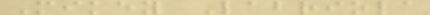Mikey Labriola
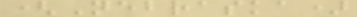(Nebraska)
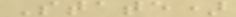State)
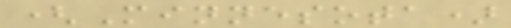(Minnesota)
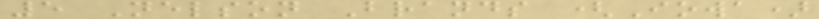5 Nelson Brands (Iowa)
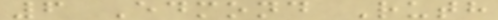6 Edmond Ruth
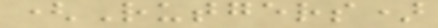(Rutgers)
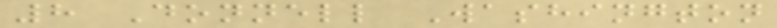8 Donnell Washington
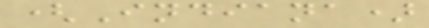(Indiana)
